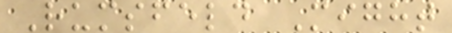Rumsfeld Might
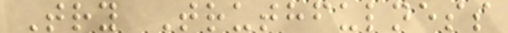Try Truthfulness
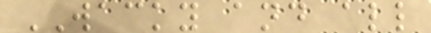WACKY and all
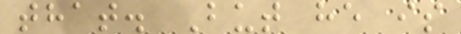that. But he is
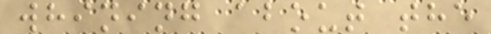whining about the
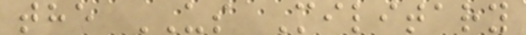the US Military
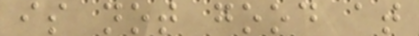is not good at
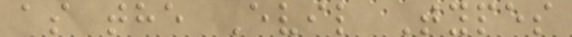as the Evil Types
